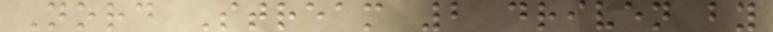Nord Stream 2 driven by
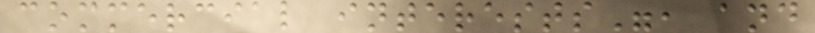commercial interests", and
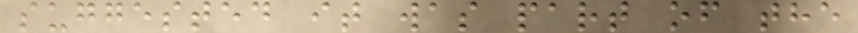suggested it was part of the
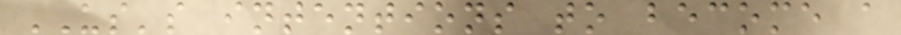US's intentions to become a
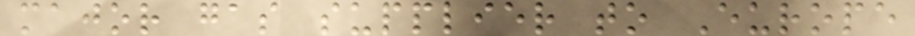major gas supplier to Europe
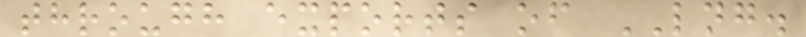through exports of LNG.
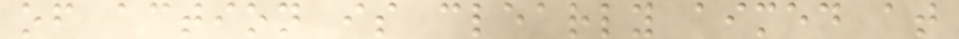of action is clearly aimed at
